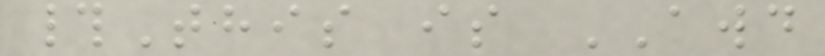#This is AWD
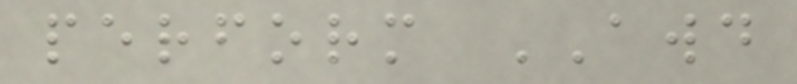perform AWD
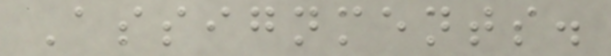Assignments.
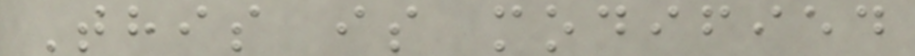This is modified
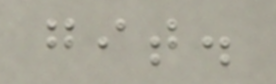git.
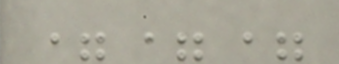===
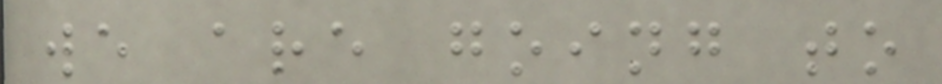we are going to
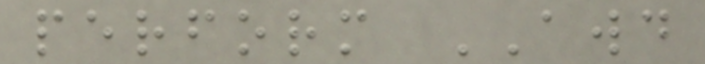perform AWD
